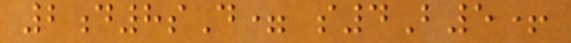2d8sD= s4B5+
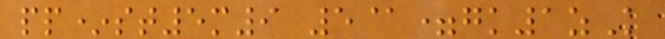pp*st5m9 5@=gk1zK
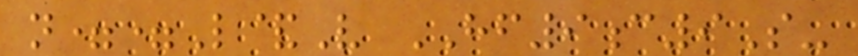n==L&V HF9c9S-
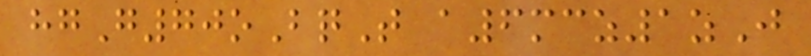hgG70oBqT a6mcz1zJ
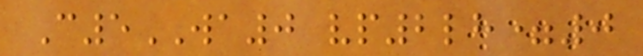C5WA0 vp2lh=0
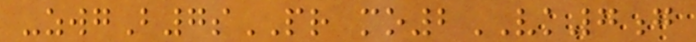-zwgB7sPR mo2VK7g
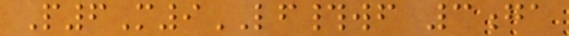P6M9LF#wf 3ga
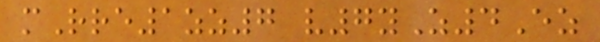mRre1zz7 v7yZ4Ez
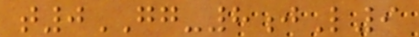t0GG-8jL9
